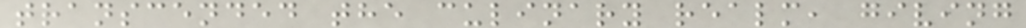transcended the culinary realm, giving
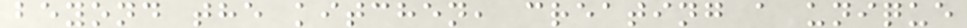beyond the kitchen, creating a unique
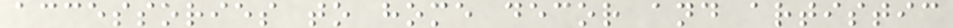accessories to home decor and artistic
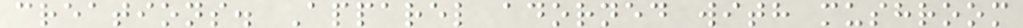creations. Apparel adorned with mushroom
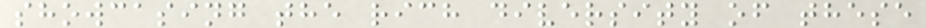showcasing the rich diversity of these
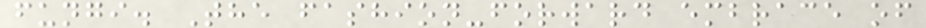fungi. The fashion-forward embrace of
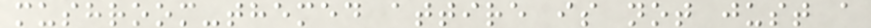mushroom-themed attire is not just a
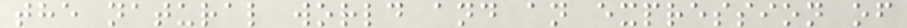the natural world and an expression of
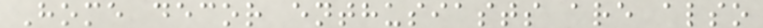Home decor enthusiasts are also
